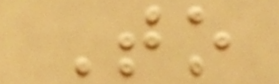To
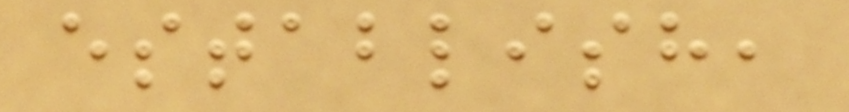establish,
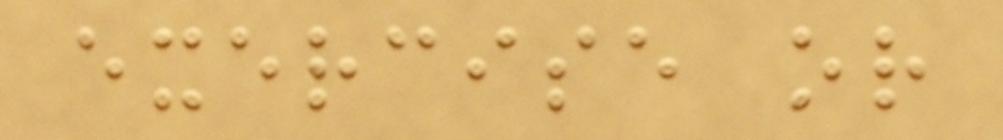exercise or
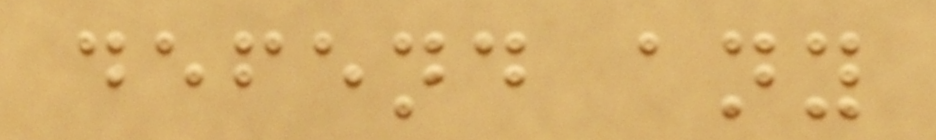defend any
